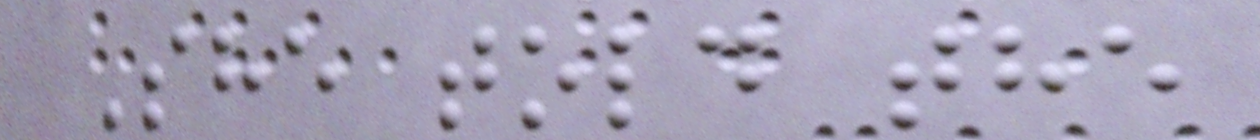She told the
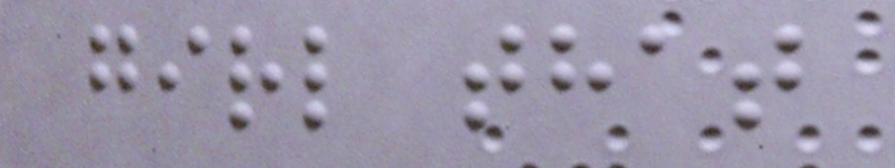girl that
